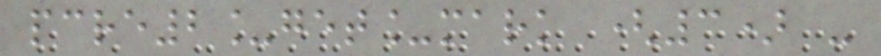pcre2_get_mark (3) -
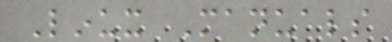Linux Manuals
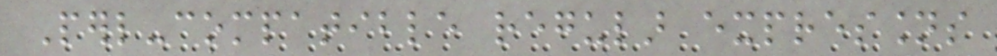Perl-compatible regular expressions
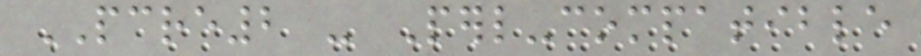PCRE2 - Perl-compatible
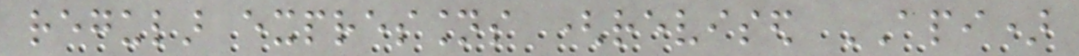regular expressions (revised API)
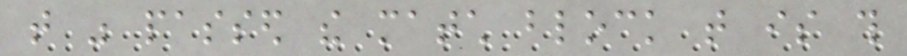that was passed the match block that is this
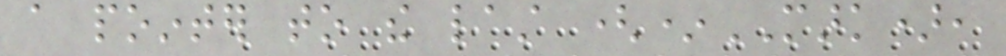a pointer to the last (*MARK),
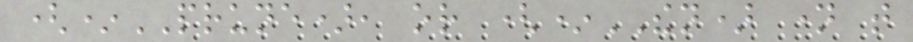(*PRUNE), or (*THEN) name that
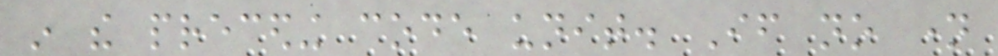in the preceding code unit. If no name
